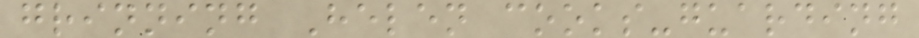grinning Helen cooks-guarding
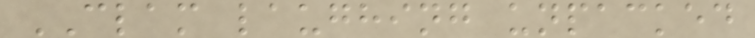CLAM laughing unpacked
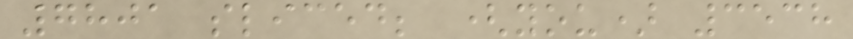7801 sliced; (you) 3538
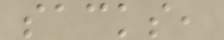sacks,
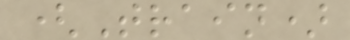(Train)
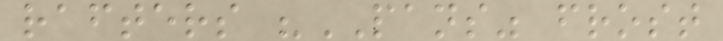rafters "PANS" frost
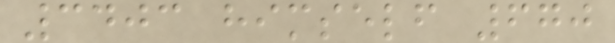3403 himself 670
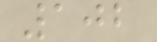102
